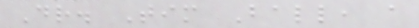Dr. Tim Ball, a
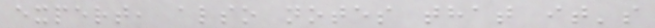expert, also notes that it's
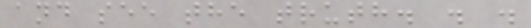and see the truth. . .
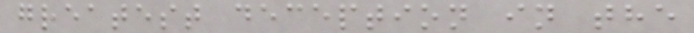greatest deception in the
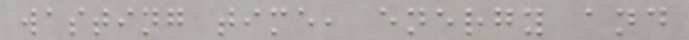wasting time, energy and
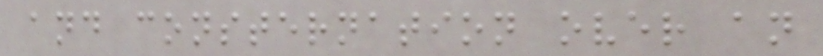and consternation over an
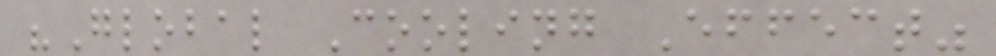"Global Cooling Effect"
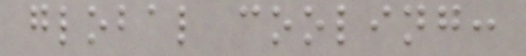global cooling:
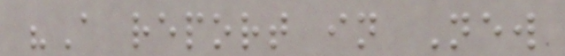"A report in New
